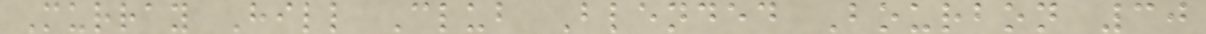Murray Hill Club Blended Bourbon 30
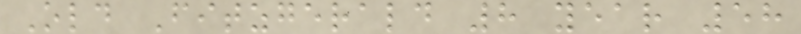Old Fitzgerald 8 year 58
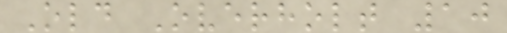Old Overholt 10
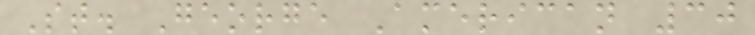St. George American 30
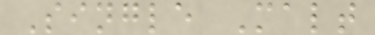Single Malt
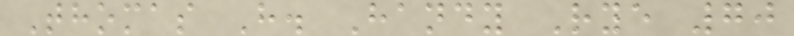Thomas H. Handy Rye 70
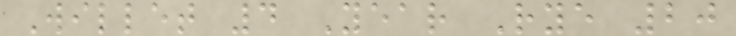Willet 4 Year Rye 20
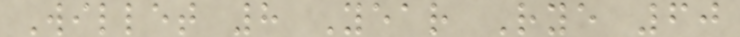Willet 8 Year Rye 60
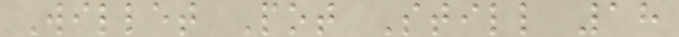Willet Pot Still 18
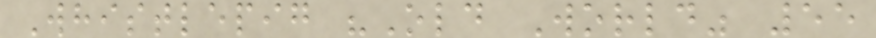Whistlepig "Old World" 55
